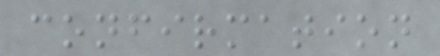confirmation
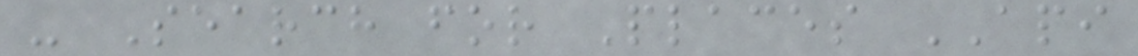- Search for Places API
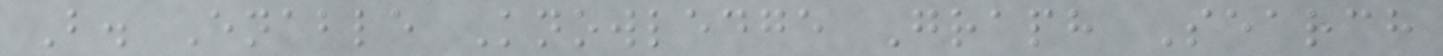B. Enable Knowledge Graph Search
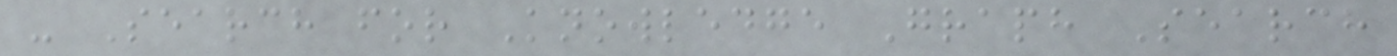- Search for Knowledge Graph Search
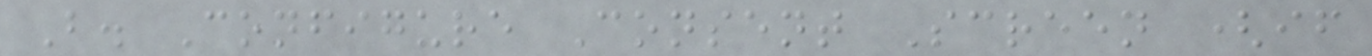B. Configure Consent Screen (if
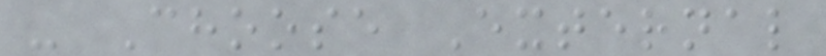- Choose External
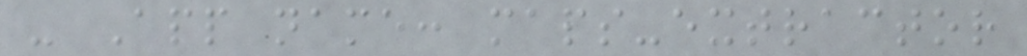- App name: maps-extractor
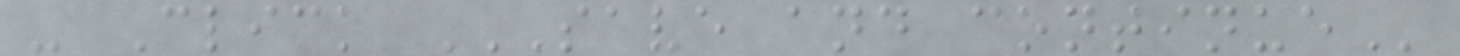- Click SAVE AND CONTINUE
